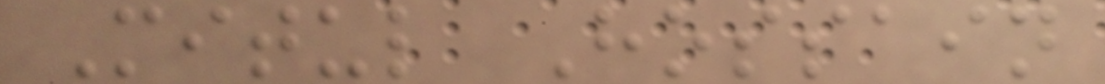Mitul Hossain
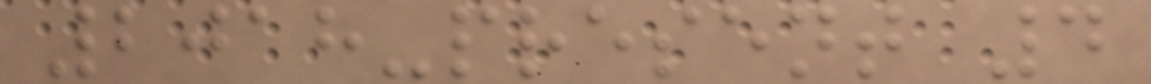2018-present 4
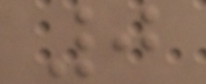0
